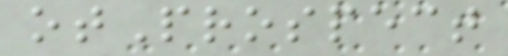otProspect
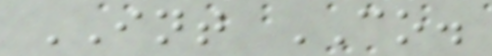INT CO.
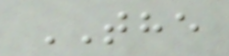THE
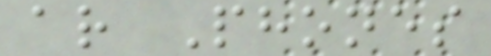ar Phones
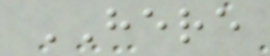HERE
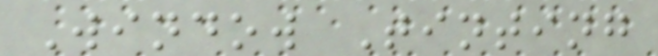Window Tinting
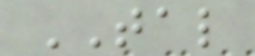TAL
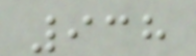938
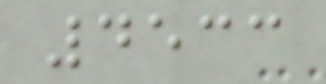4533
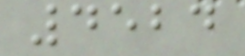4524
